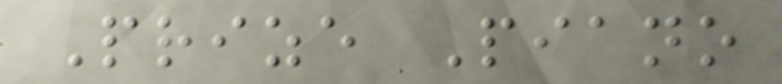Prize Piano
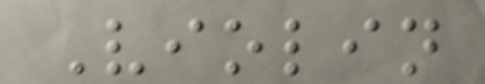Violin
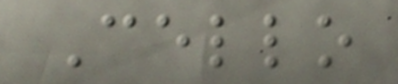Cello
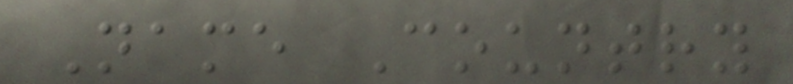Name Country
